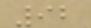92
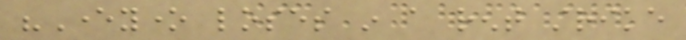"Everyone loses in a rent strike
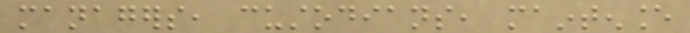managers, custodians, maintenance
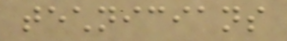technicians
